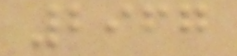2967
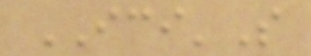ICI'S
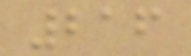216
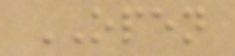OPEN
